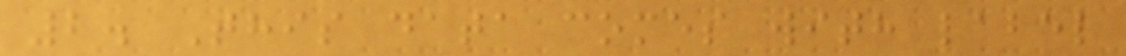2. This data comes with label
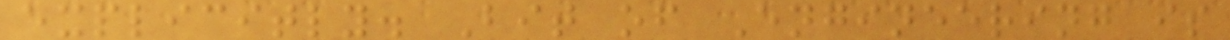explicitly. Bit of Engineering is
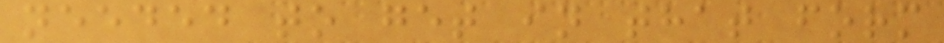needed to get in that form
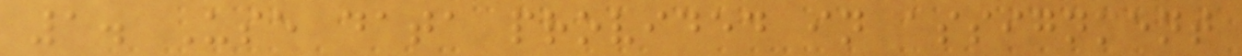1. Use data provided in assignment
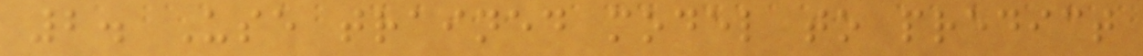2. Use trained model to predict
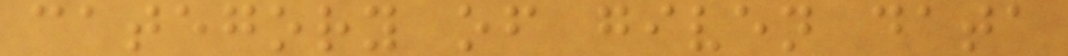category of given data
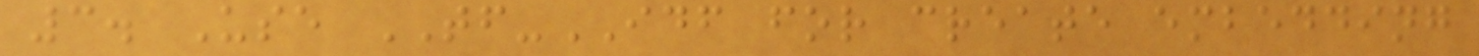3. Use TF-IDF for create embedding
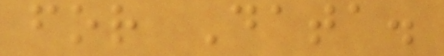for Data.
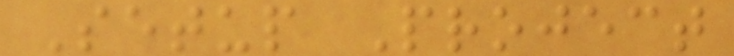Setup Project
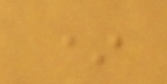*
